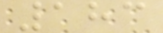183
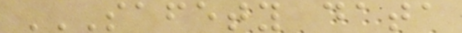SAFETY DATA
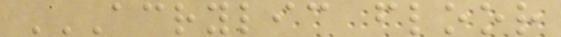ACRYLIC FLOOR
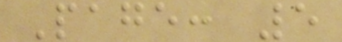Page: 5
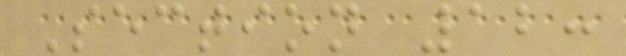Section 12:
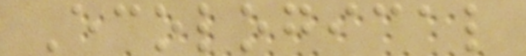Ecological
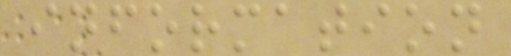information
